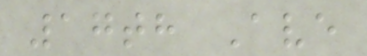17th Ave
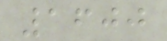1600
